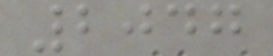2047
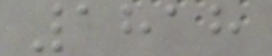1818
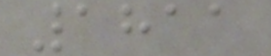1811
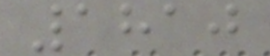1810
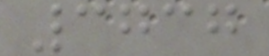3737
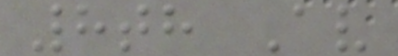8th Av
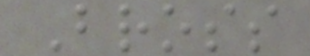Bross
